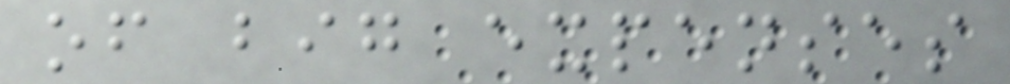of big expenses
